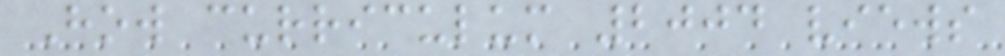How curriculum 2004 views
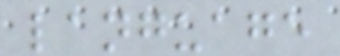language
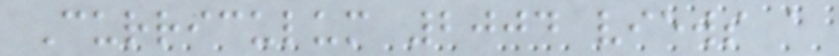Curriculum 2004 views a
